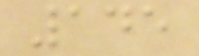145
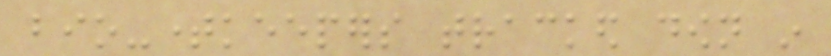bio-timekeepers tracked down in
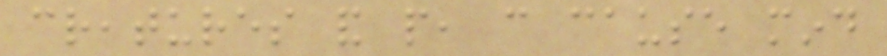creatures and people, can cause mind
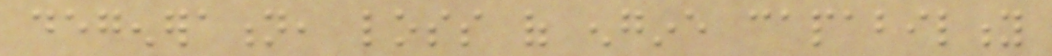degeneration, loss of engine capability
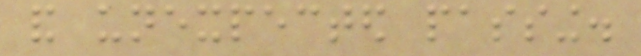and unexpected passing.
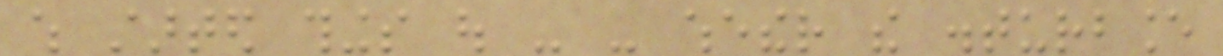which started things out - - whether the disturbance
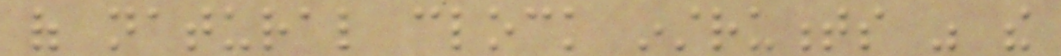of natural clock instruments was the
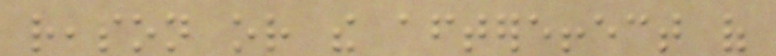reason or the aftereffect of
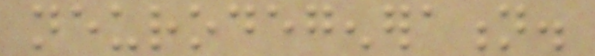neurodegeneration.
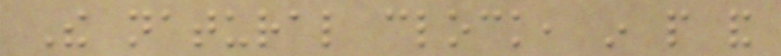The natural clock, in people and
